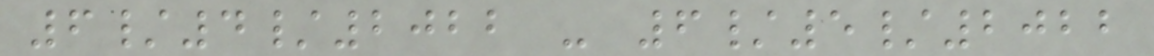6/4/2022 - 6/5/2022
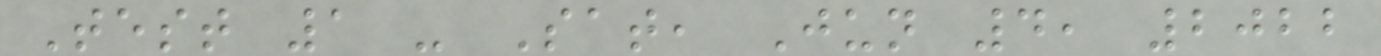Test 1 - Sat, Jun 4, 2022
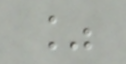%
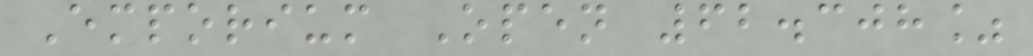Emporium Open 62.308%
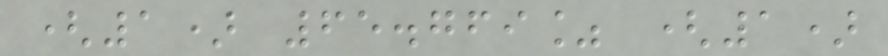(1) 65.769% (1)
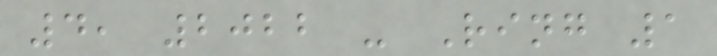4, 2022 - Ring 1
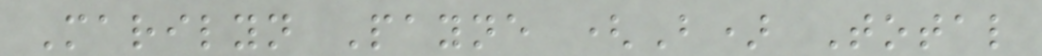Marilyn Payne (B) Total
